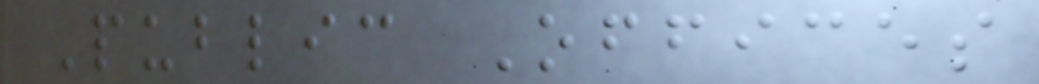Public Offices
